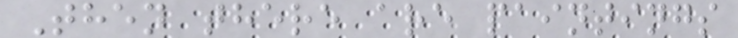Then there are paintings
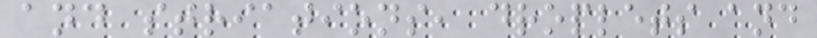and striations, droplets and
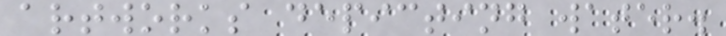artworks depicting water.
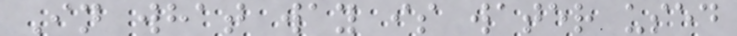In what way is water used
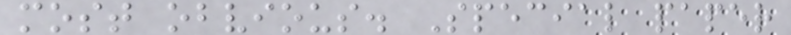most obvious. Special paper
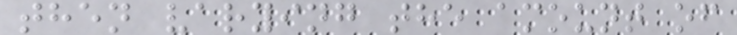then varying the amount of
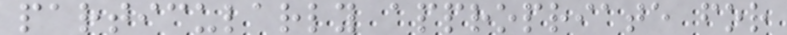particularly appropriate for
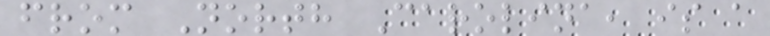from North Carolina, is a
